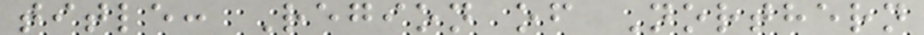title: Region of Northern
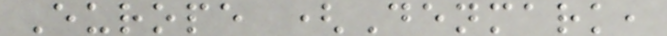Europe (Denmark,
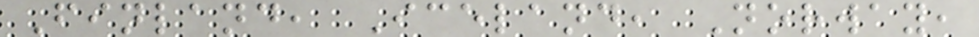Finland, Iceland, Norway,
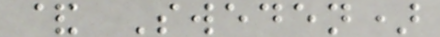& Sweden)
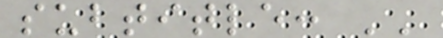subtitle: ''
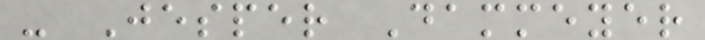- Jesper Dammeyer
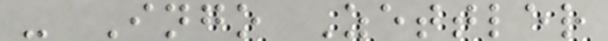- Ingo Zettler
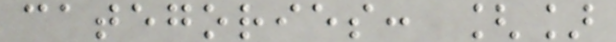categories: []
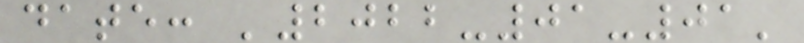date: '2022-01-01'
